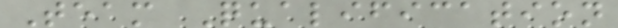Team Qualification
